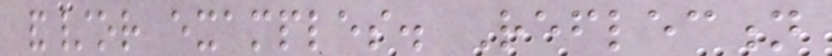and/or examples. Reflection
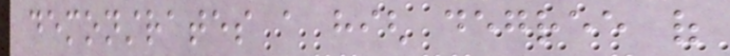demonstrates a high degree of
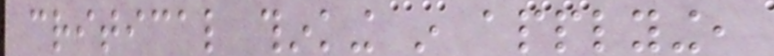critical thinking in applying,
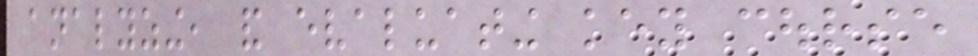analyzing, and evaluating key course
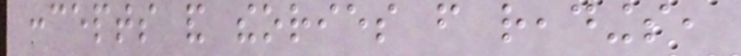concepts and theories from readings,
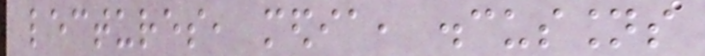lectures, media, discussions
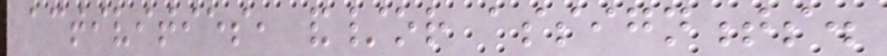activities, and/or assignments.
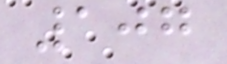107
